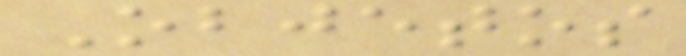Objetos
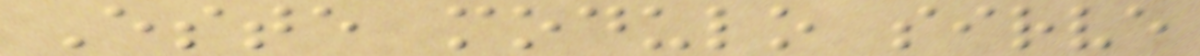Este modulo sirve
